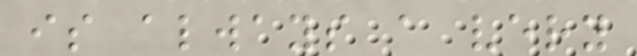is always a very
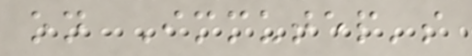on Immutep's
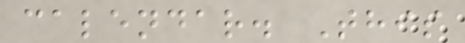calendar. This
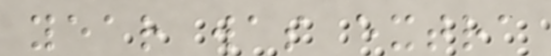year was extra
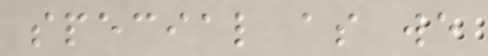special as we
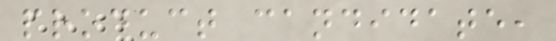product candidate,
